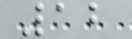12
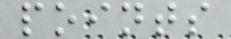points
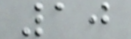10
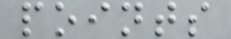points
